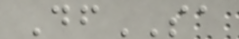DfSA
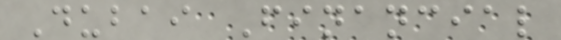Dubai Financial
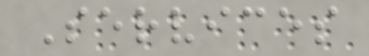Services
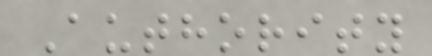Authority
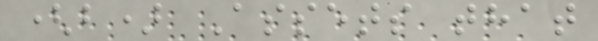(b) Assets that
